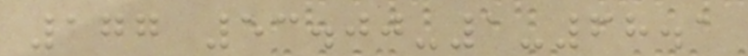177 53.00-1-68.1
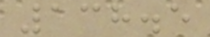138.5
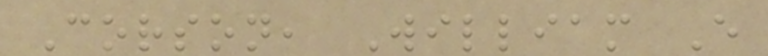Corson, William E
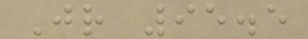Jr 95.5
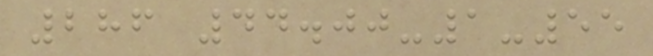286 44.00-1-55
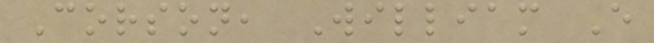Corson, William E
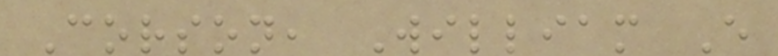Corson, William E
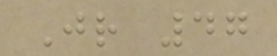Jr 47
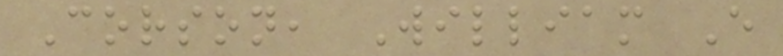Corson, William E
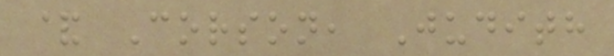& Corson, Judith
